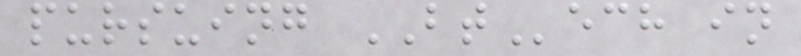pursuing BTech in
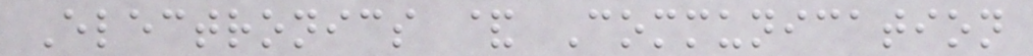Electronics & Communication
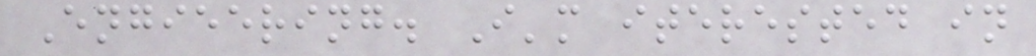Engieering. I'm iterested in
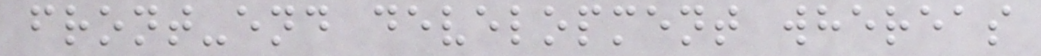front-end development whereas
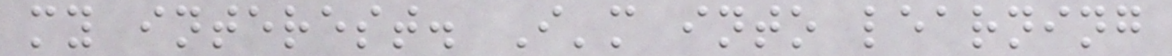my interest. I'm into learning
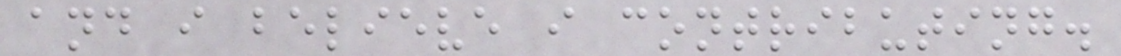and i believe i contributing.
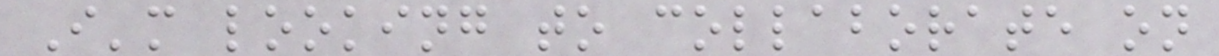I'm looking to collaborate on
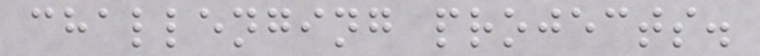challenging projects.
